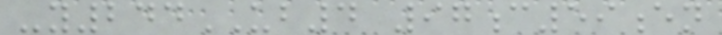-y244UB4 97c59en
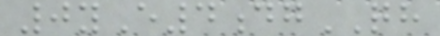0yE4dgQH
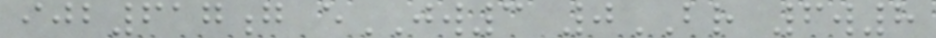ijb617g eJW3 0BR 6w8
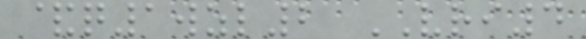&q1wzl2 VRI4
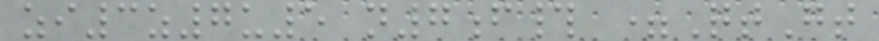zi3z7u5 n7f# =QtGt
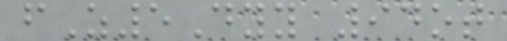fZ5Dyy 94ot
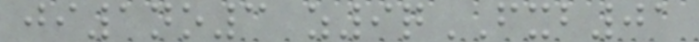ji1no3 z9qFXB01
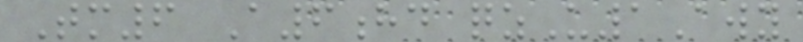Tm6 A6hd qzU1Awy
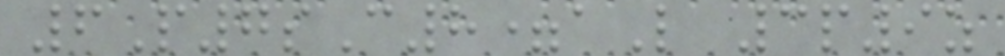6P7sC8=aL 3p9z
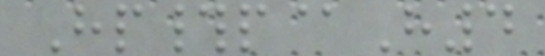Hp#p@H4
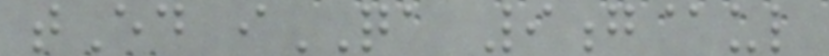tEd iQA 9g@ul
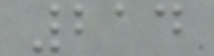214
